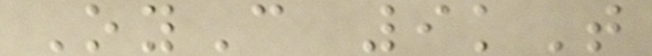OyC 9kT
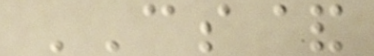CS&
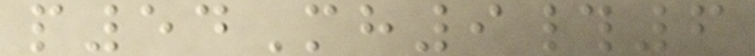p54Mh9#6
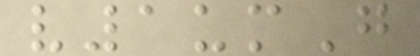v1umG
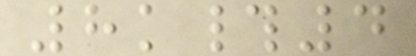8k#4
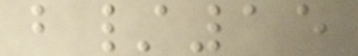b/15
